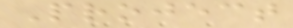Project
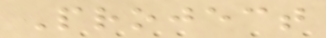Project
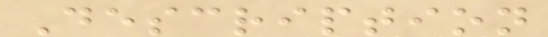Description
